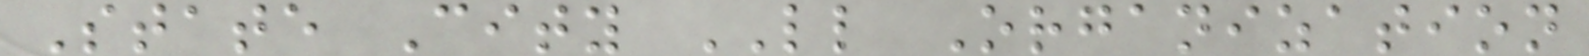State City LL Organization
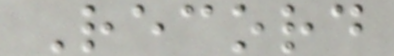Record
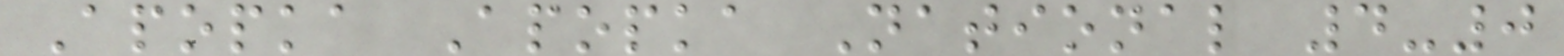Apopka Apopka National 4-0
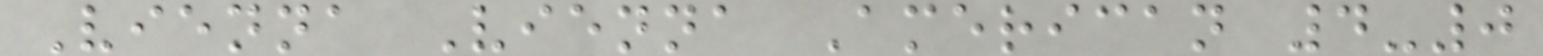Vienna Vienna American 4-0
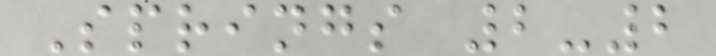Springs 2-2
